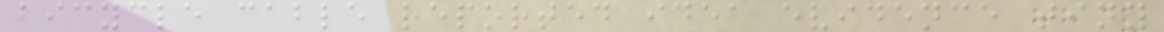bicycle cable reported idea evidence tiny
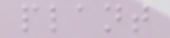plant
